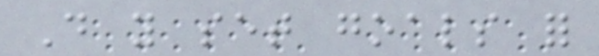Do you set goals for
